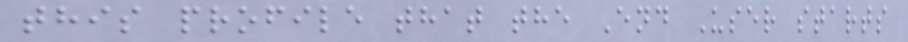this profile that the End User starts
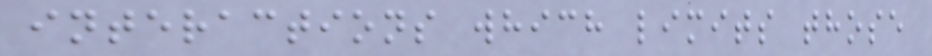interactions which limits those
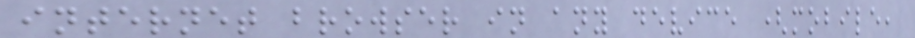internet browser in any device (mobile,
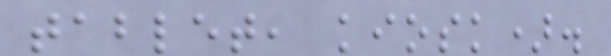tablet, kiosk).
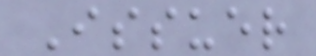Issuer
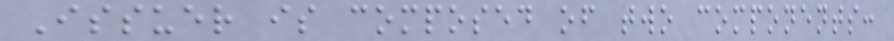Issuer is composed of two components:
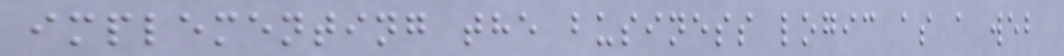implementing the business logic as a web
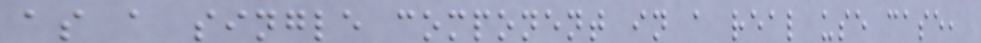as a single component in a real use case,
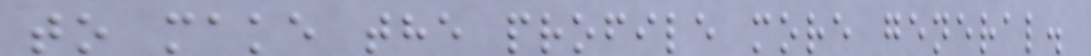to make the profile more general.
